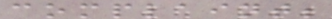complaint;
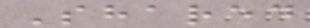Shared
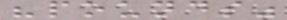"pounds"
